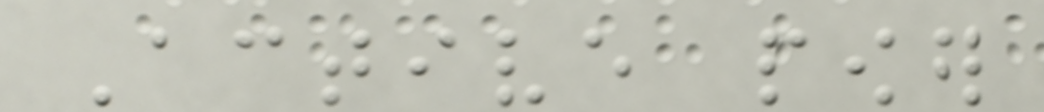Active power
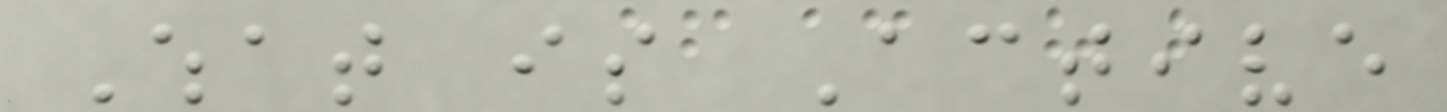What is Active
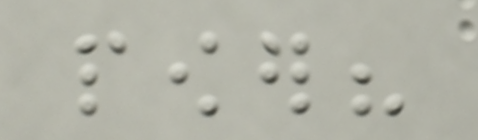power?
